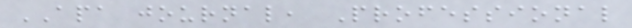APA journal, Professional
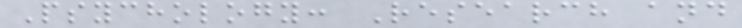Psychology: Research and
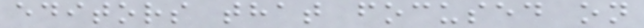editors that focused on
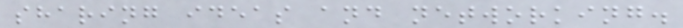sharing ideas and networking.
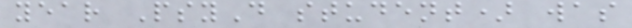year PsyD student) was
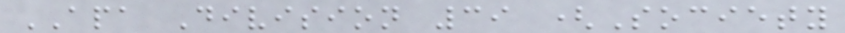APA Division 39 (Society
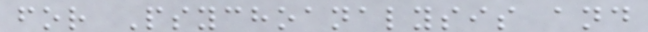for Psychoanalysis and
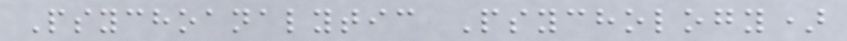Psychoanalytic Psychology)
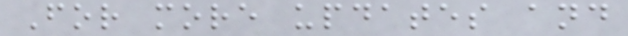For more updates and
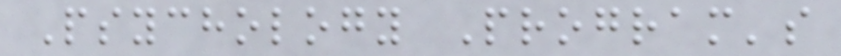Psychology Program's
